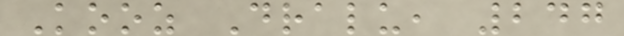Kooz Dralu, 247
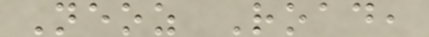Neoz Road,
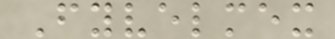Fyvelmex
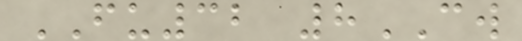FU32 8CW
